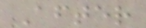After
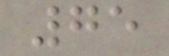75
